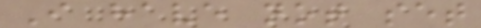I have not set
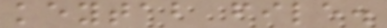keytab file.
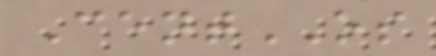CentOS
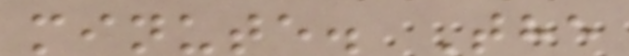minute. The
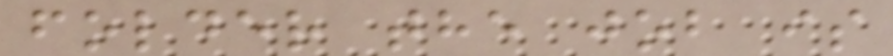folder the job is
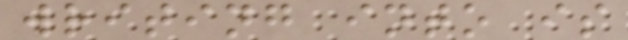writing into is
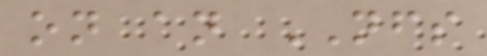on an NFS
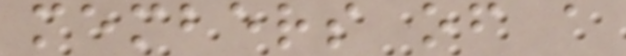members of a
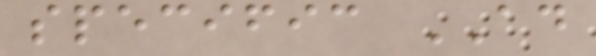specific AD
